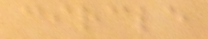circle
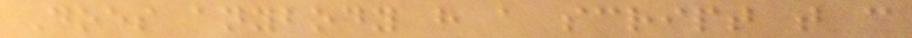Does anybody have a script that can
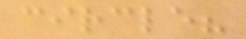circle?
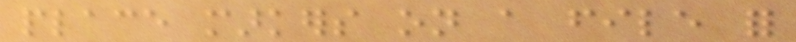place markers on a file for
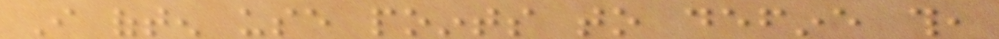I often use points to define this,
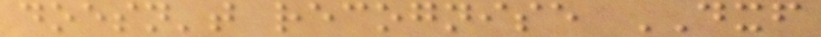doesn't recognise DXF
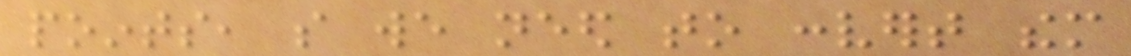points, so we need to convert them
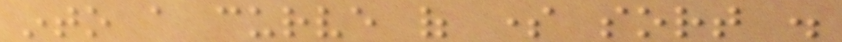into a curve of some sort .
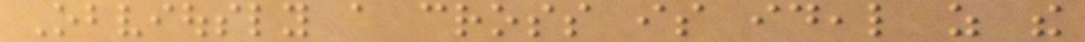Obviously a cross is ideal as the
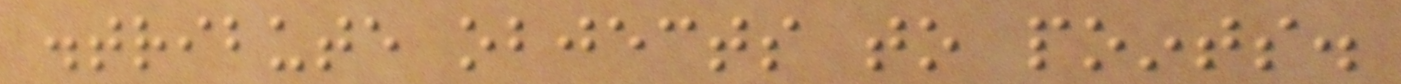distribute objects to points.
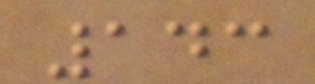143
